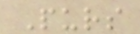Purs
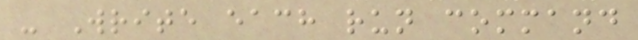- Write each run command
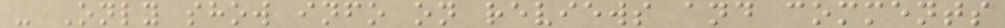- Only show info on reviews and comments
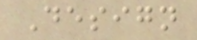Design
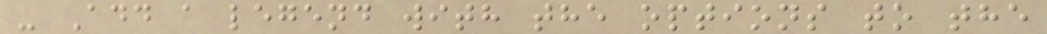- Add a legend with the options to the
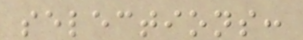selections:
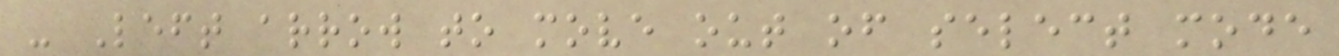- Left arrow to move out of select mode
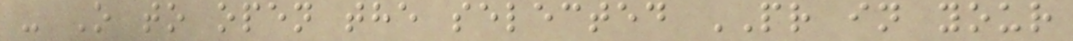- O to open the selected PR in your
